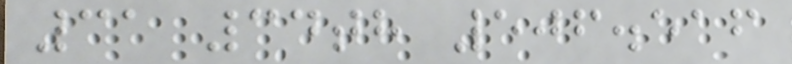31 34th 506.516
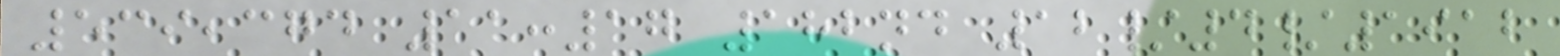539,374 11:17 182nd 12/4/1912
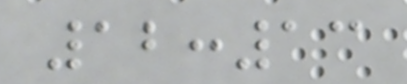12:13
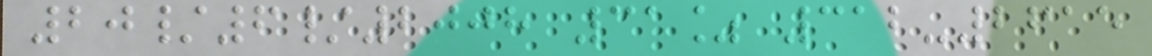20/6/2008 31% 312-2615
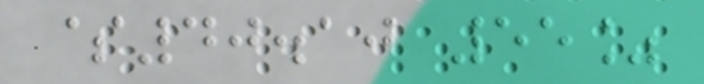$40.10 55%
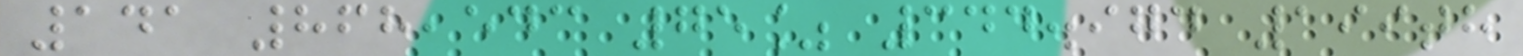141 868,543 75% 344.974 199th
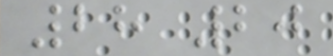28 20
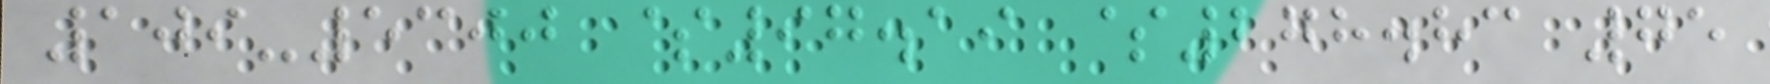109-5300 $97.19 $278.83 75
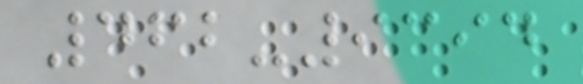462-9394
